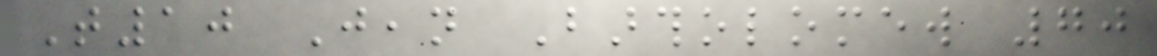T10 Jean Bartholomew 70
